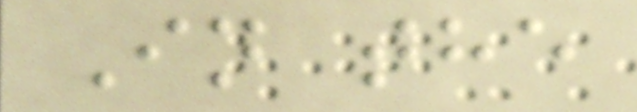In the
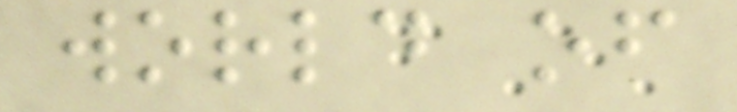world of
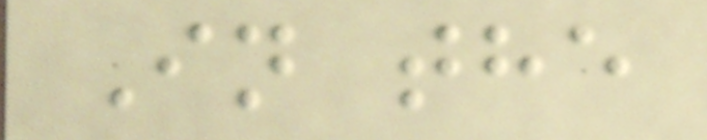In the
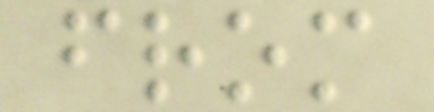from
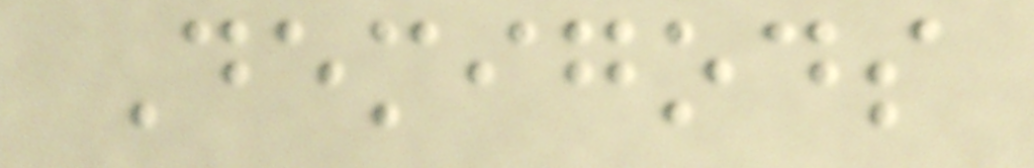Demigods
